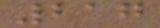217
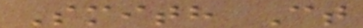Smith Ct
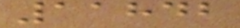11842
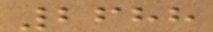2688
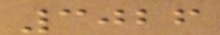3026
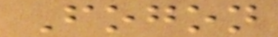Fogon
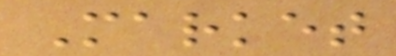Market
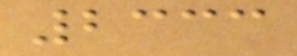2333
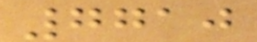7710
